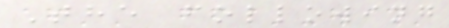The following
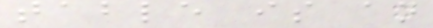table is an
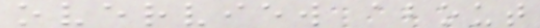overview about
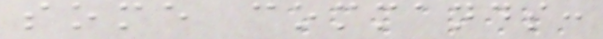some commands:
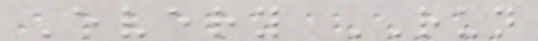Every RUN
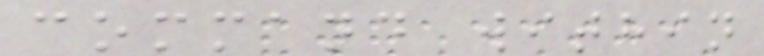command within
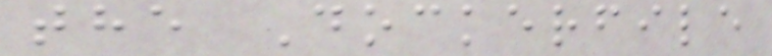the Dockerfile
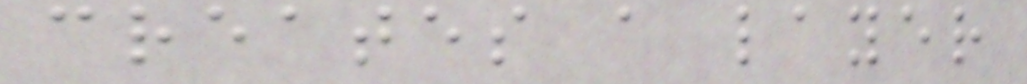creates a layer
